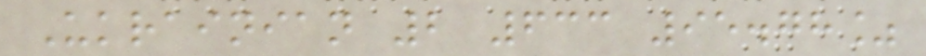Ukrainian 2 633 95.78%
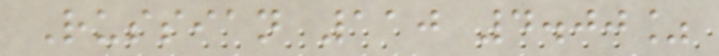Russian 110 4.00%
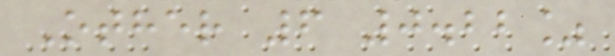Other 6 0.22%
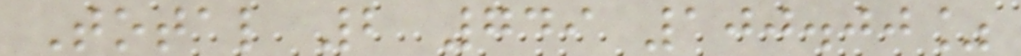Total 2 749 100.00%
